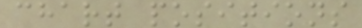chart positions
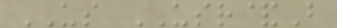US USR&B
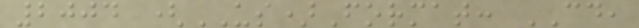2004 (US)Format: CD,
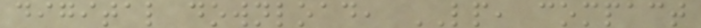digital download, LP, compact
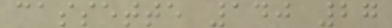cassette 140 27
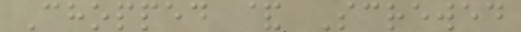Chopped & Screwed
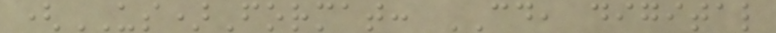(US)Format: CD, digital
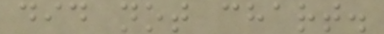did not chart.
